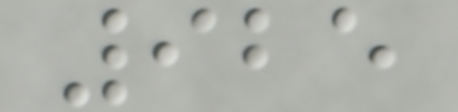925
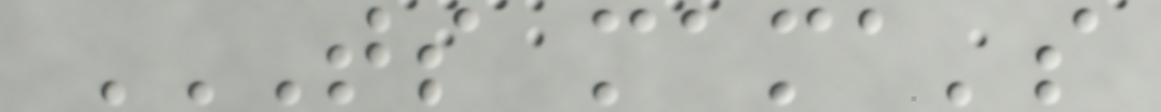TS MAMA'S
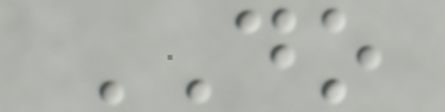DO
